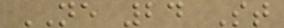NE 24 St
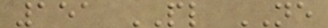151 PL NE
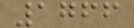1766
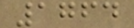1764
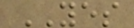YES
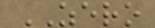ZERO
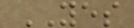YES
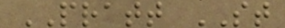PRATT ST
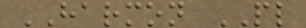HARMON PL
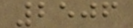2506
